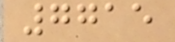7715
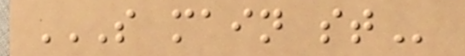S MAIN ST
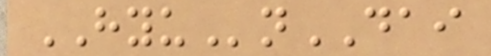HYUnDAI
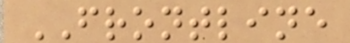FRONTLINE
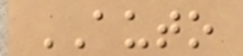AUTO
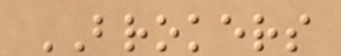BROKERS
